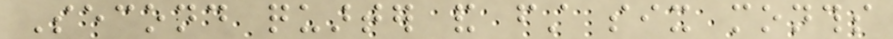Second quarter and first six months
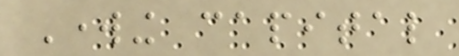Working capital
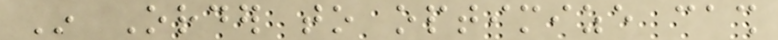In Order to optimize cash
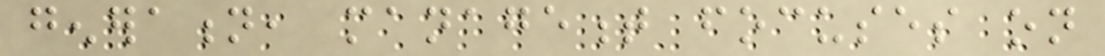generation, management focuses on
